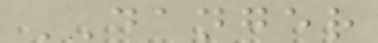DANGER
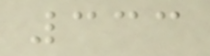333
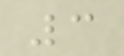3
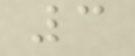3
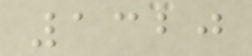1320
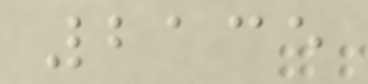2135
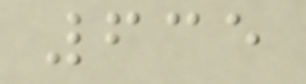635
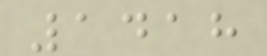1418
